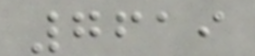7619
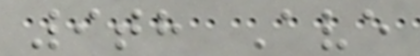9th Ave
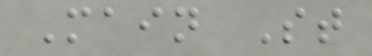Main St
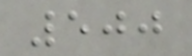500
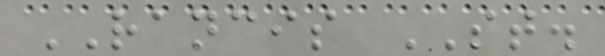RANCIS ST.
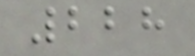228
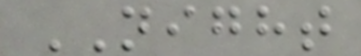NIGHT
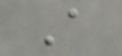A
